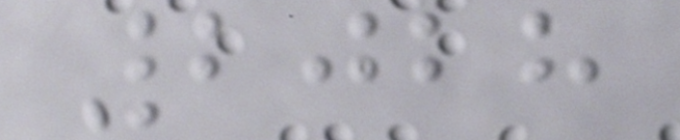2028
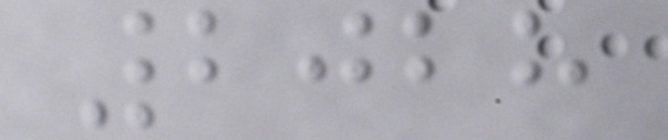2028
